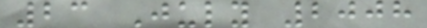23 July 2008
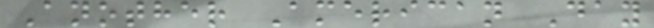Another American Day
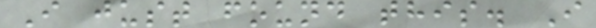I just found this. I
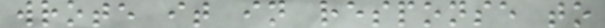wrote it in response to
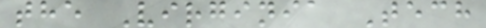the Virginia Tech
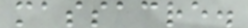massacre.
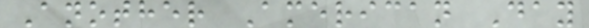Another American Day
